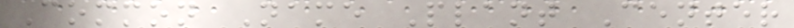Common Name Plant Center
